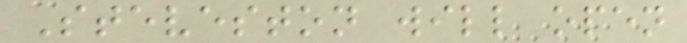Steveston will open
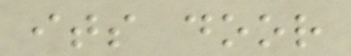its door
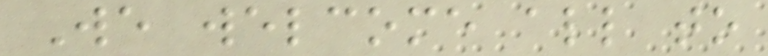We welcome all to
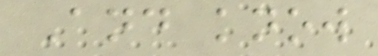And know
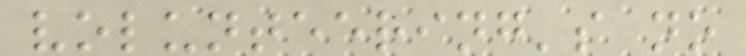volunteering's no
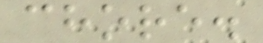chore.
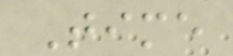Time
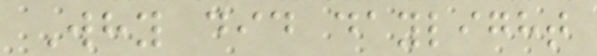Why did daylight
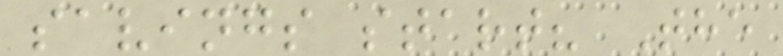savings start? The
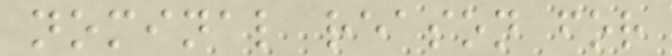nominal reason for
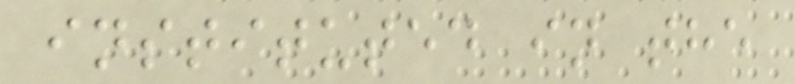instituted in the
